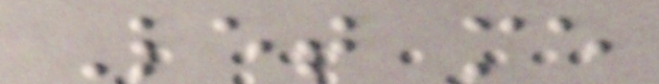Let me
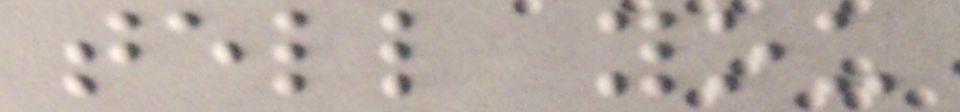tell you
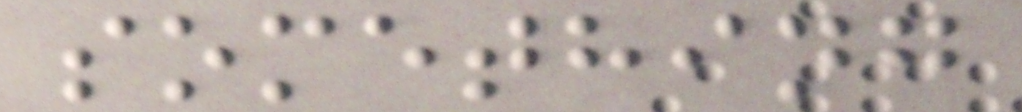something
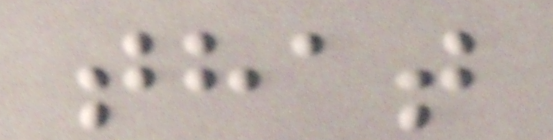that
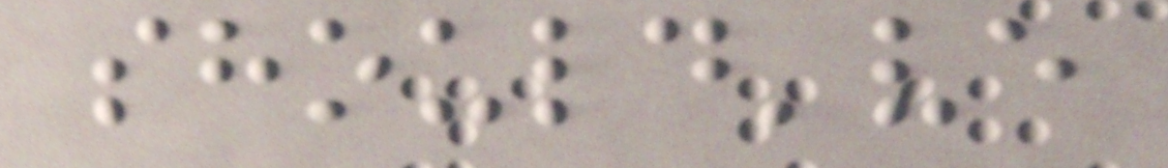should've
